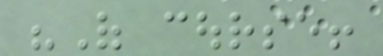"Of course!
